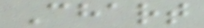Chart
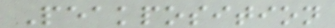Peakposition
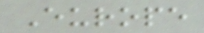Europe
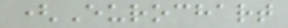(Eurochart
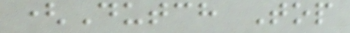(Dutch Top
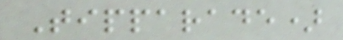Tipparade)
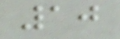10
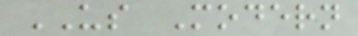US Modern
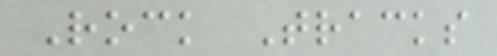Rock Tracks
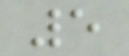5
